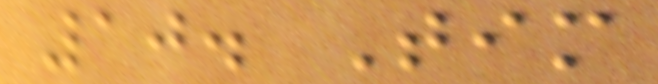10. Tim
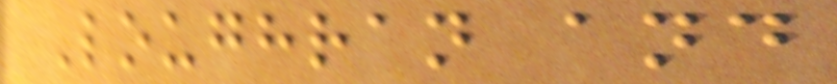Loughran and
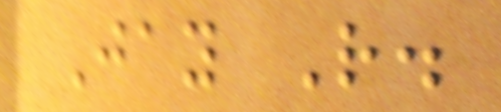Jay R.
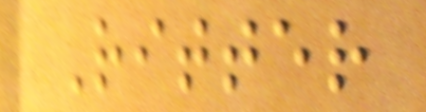Ritter
